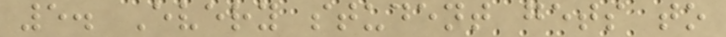5. Every student gets to
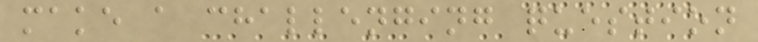make a challenging question
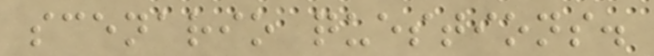scenario questions.
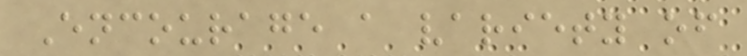Encourage a variety of
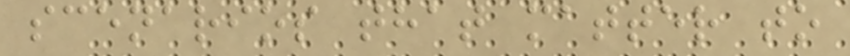scenarios that matter to
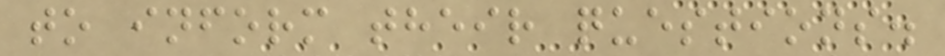to inform their questions.
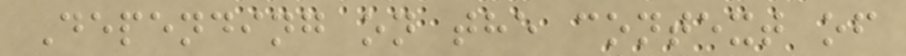Depending on the context of
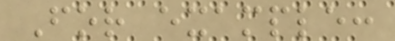For example:
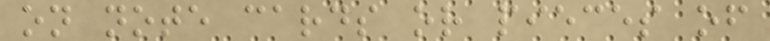on note cards or pieces of
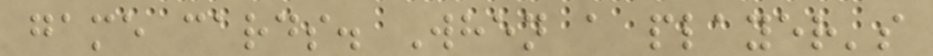game cards. When a player's
